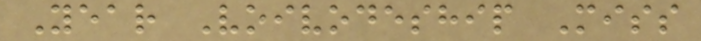Year Voivodeship Miss
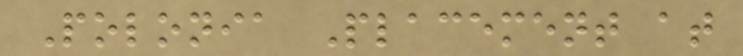Polonia Placement at
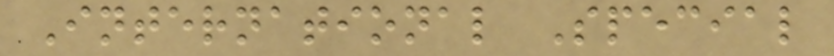International Special
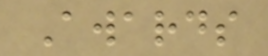Awards
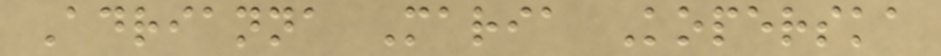Adrianna Maria Koperska
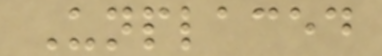Unplaced
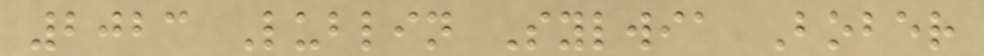2023 Lublin Sylwia Bober
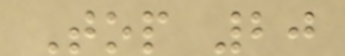Top 20
